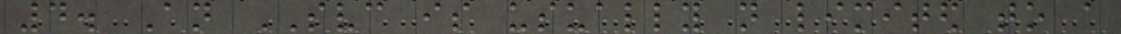4. An SVC is usually not limited to a
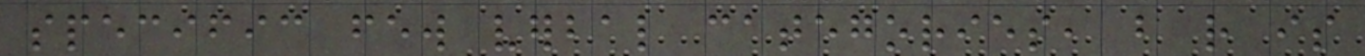specific few verbal categories, but rather is
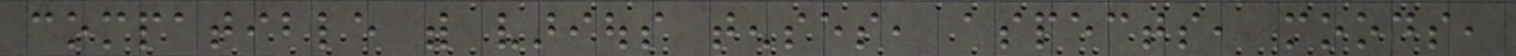compatible with various tenses, aspects, moods,
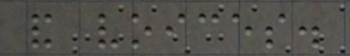and voices.
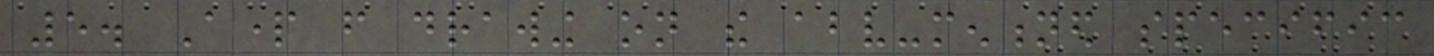5. Apart from drawing on the above-mentioned specific
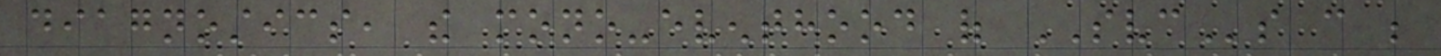diagnostics, the mono-eventhood of SVCs can be
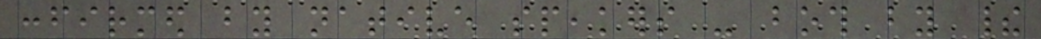confirmed by native speakers - both by their
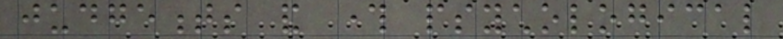judgements and through psychological
